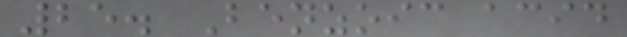25. Benzoic acid
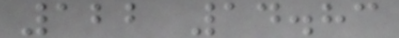122 14.83
